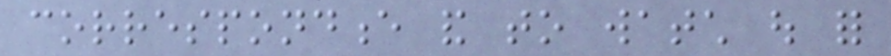correspondence and to watch out for
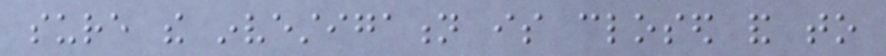sure the investigation is closed and to
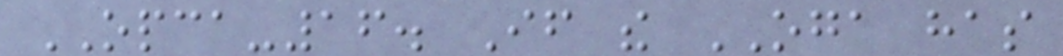OPCA-16. If the OGA has
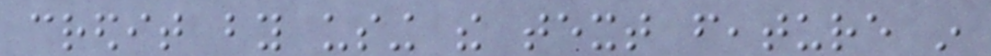credit by using the text feature in
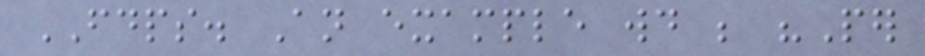FDPS. An example would be "Per
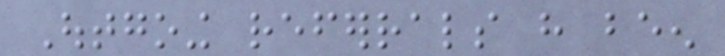Outgoing referrals have been
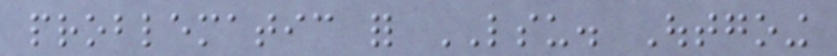problematic for LSU. Outgoing
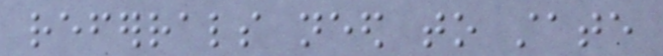referrals need to state
